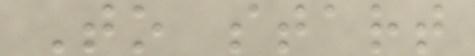To start
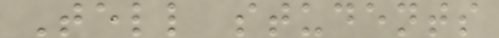Tell students
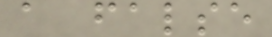a false
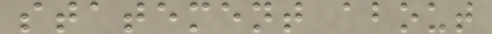statement about
